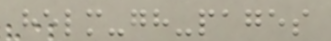helm-gh-pages
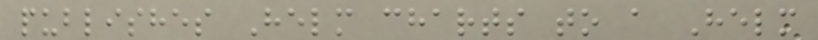publishes Helm charts to a Helm
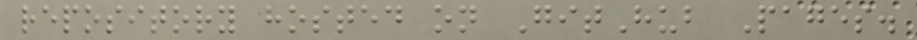repository hosted on GitHub Pages.
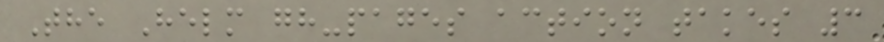The Helm gh-pages action takes 3
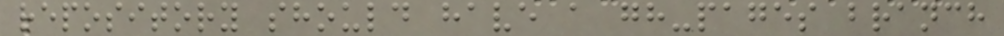repository should have a gh-pages branch
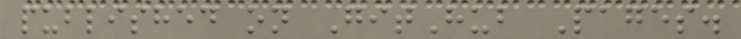published on GitHub Pages.
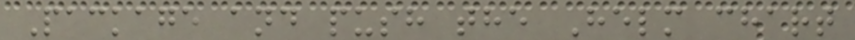Package and push the Helm chart
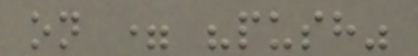on = "push"
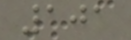101
